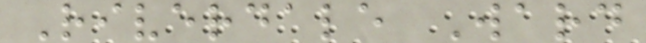Riverdale Ward
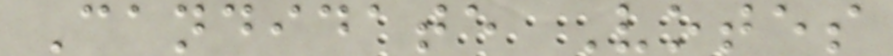Candidate Votes
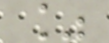%
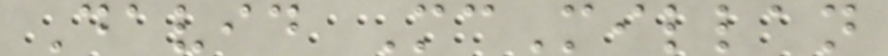David McMillan
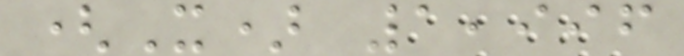(X) 1,996
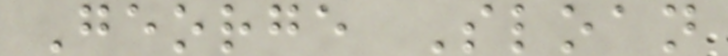George Sloan
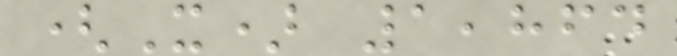(X) 1,864
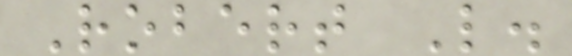Robert L.
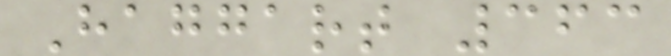Haggart 363
